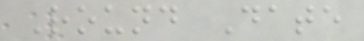Round Date
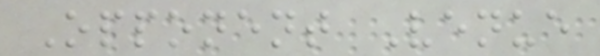Opponent Venue
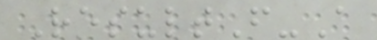ResultF-A
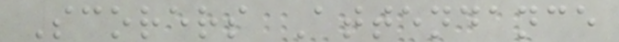Scorers Attendance
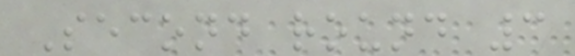Second round 3
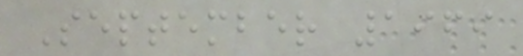September 1969
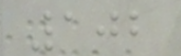102
